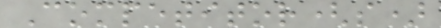Competitor(s)
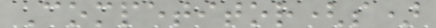Competitor(s)
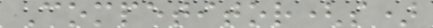Competitor(s)
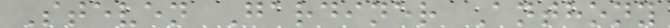Steven Gardiner Anthony
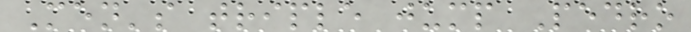Men's triple jump Pedro
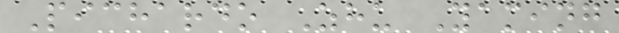Pichardo Zhu Yaming
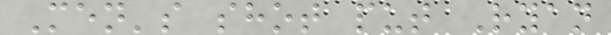Men's shot put Ryan
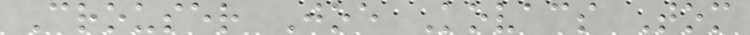Crouser Joe Kovacs Tom
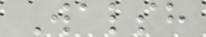Walsh
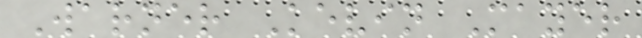Warner Kevin Mayer
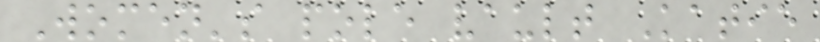Women's pole vault Katie
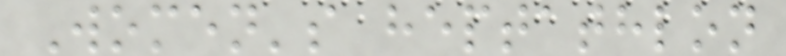Women's heptathlon
